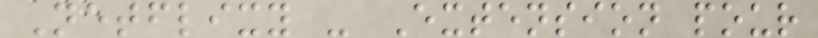Netflixy - Extension pour
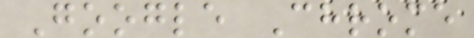Google Chrome
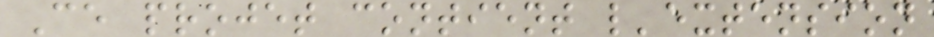Ce projet contient l'extension
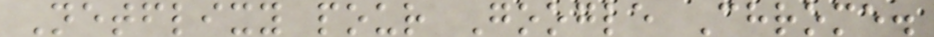Netflixy pour Google Chrome.
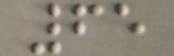65
